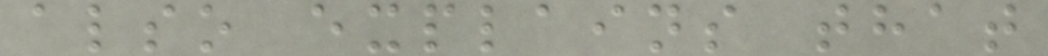also explains that
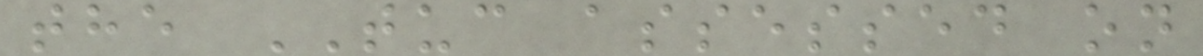the TUC assessed on
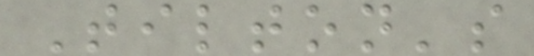Tilton's
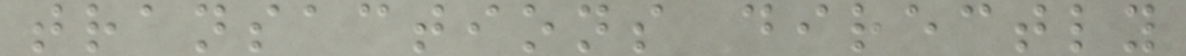transactions directly
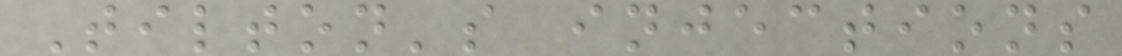Tilton's injections
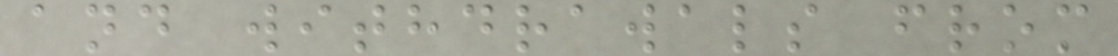and withdrawals from
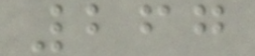267
